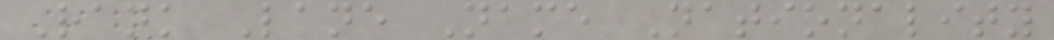Rank Lane Name Nationality
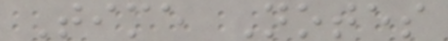Time Notes
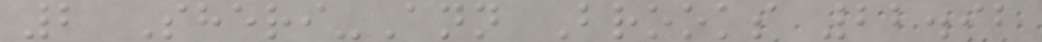2 Sheri-Ann Brooks 22.92
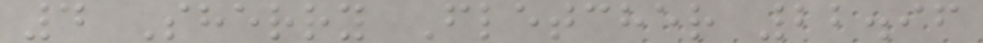4 Sherry Fletcher 22.96
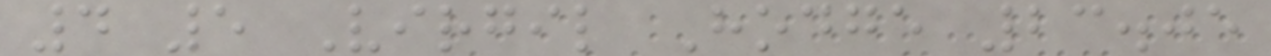4 5 Virgil Hodge 23.05
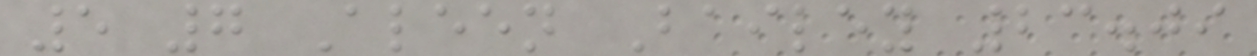5 7 Aleen Bailey 23.09
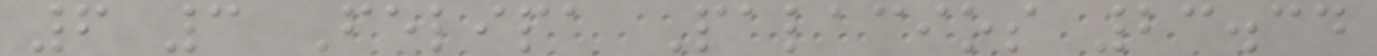6 3 Felipa Palacios 23.34
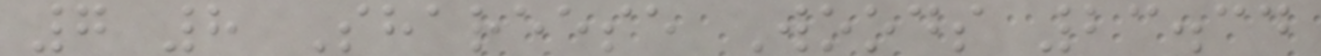7 8 Shareese Woods 23.34
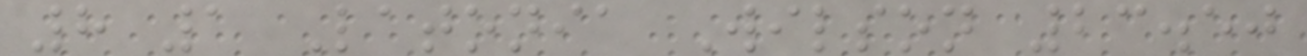8 1 Latonia Wilson 23.50
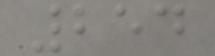254
